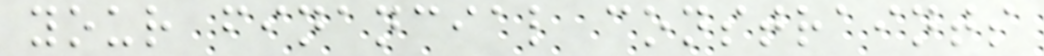your financial constraints
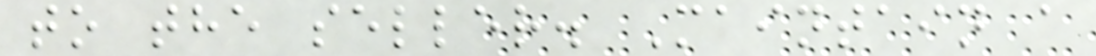to the seller. Maintain a
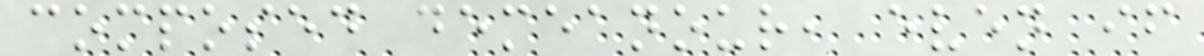composed demeanour, even if
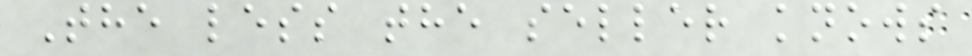The less the seller knows
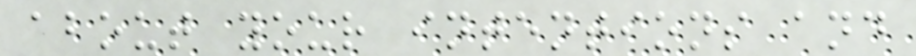about your intentions and
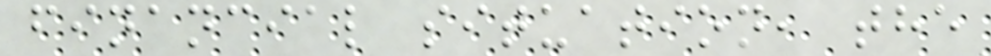financial situation, the
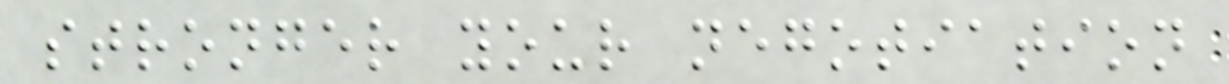stronger your negotiation
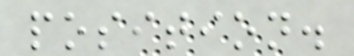position.
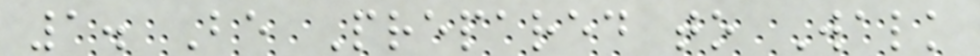1. Be Prepared to Walk
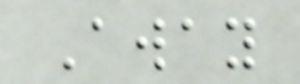Away
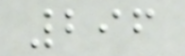296
